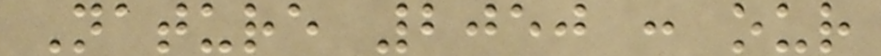Nature 2050 : our
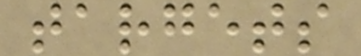targets
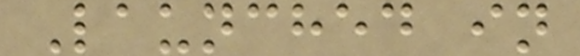Launched in
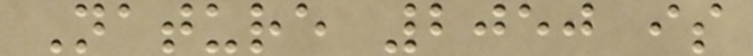Nature 2050 is
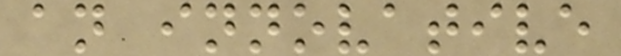an innovative
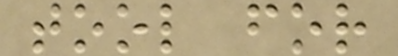tool for
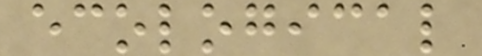ecological
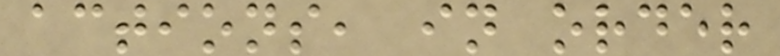actions, in order
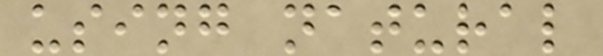using natural
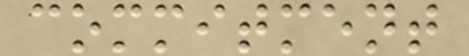commitment
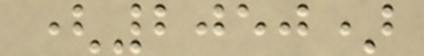(2050)
